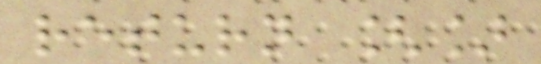return []
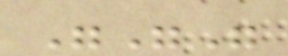"""
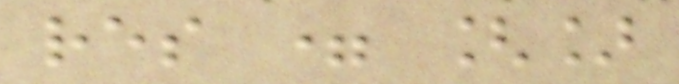res = []
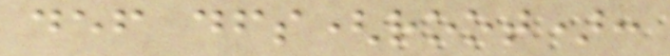def dfs(root):
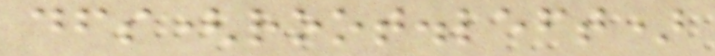dfs(root.left)
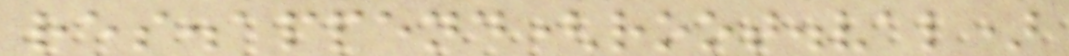res.append(root.val)
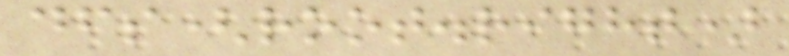dfs(root.right)
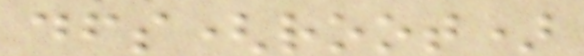dfs(root)
